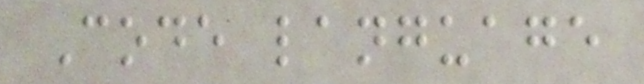Code language
